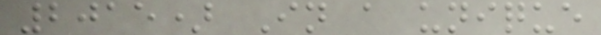2015) In a unique
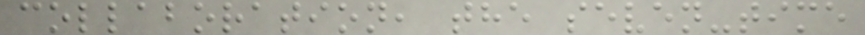collaboration, the seven-time
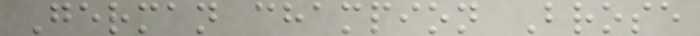German champion Brose
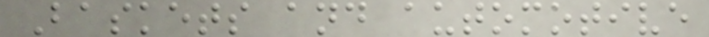Baskets and automotive
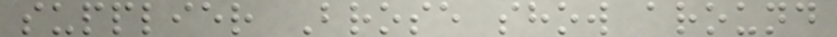supplier Brose show around
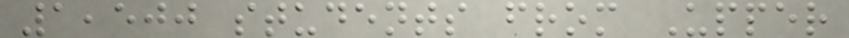1,500 students from Upper
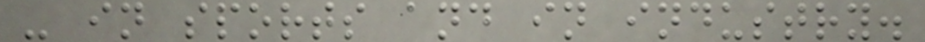- in sports and in industry.
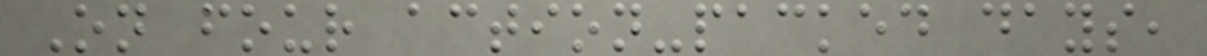On four action-packed days,
